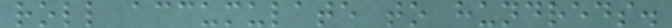roll accumulate to hundreds.
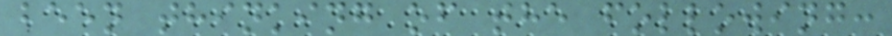been thinking of the following:
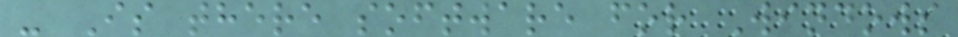- Is there software for Windows
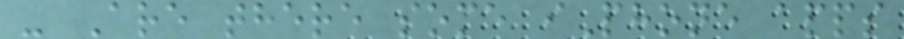- Are there some iPhone apps
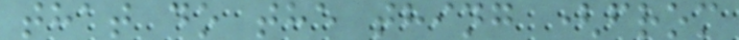that do the thing (from
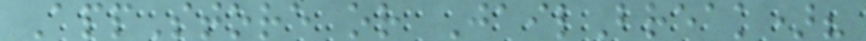AppStore or JailBreak)?
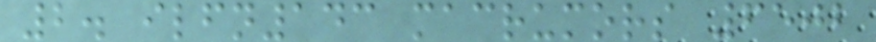2. ilfn143 macrumors 6502
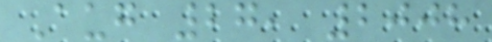Aug 27, 2008
